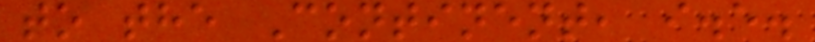to the Continent, i.e.
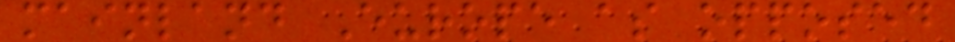mainland Europe as opposed
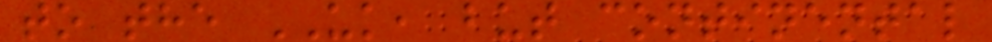to the UK, but continental
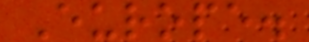Europe.
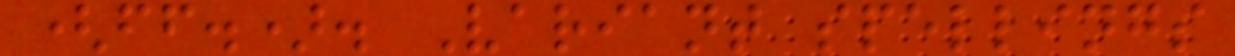(ff.). Variant spellings
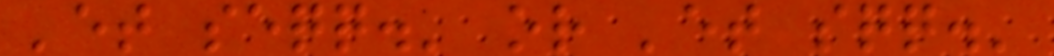'et seqq.' or 'et sqq.'
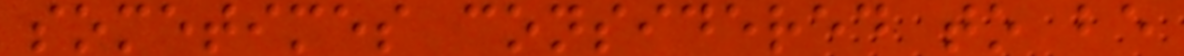sometimes considered to be
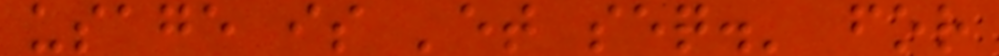usage is 'et seq.' for
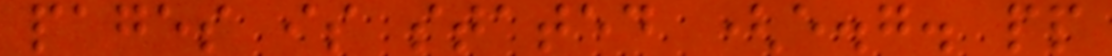pages is stated (e.g. pp
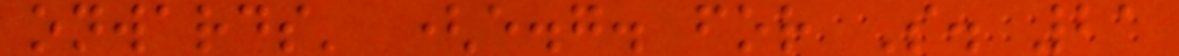onwards' (e.g. for S. 21
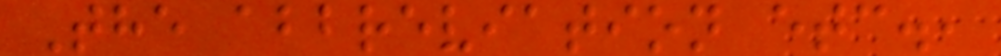The abbreviation etc.,
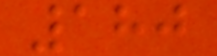180
